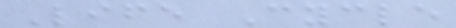Life Cycle
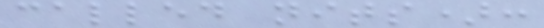called nits):
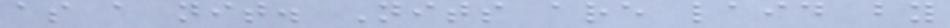as a nit. Nits are laid by
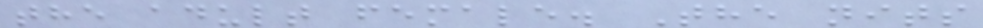the adult female. The nits
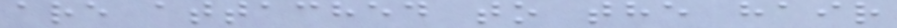are attached to the hair
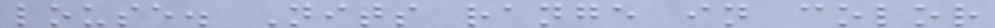louse. Nits range in color
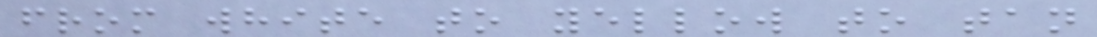from white to yellow to tan
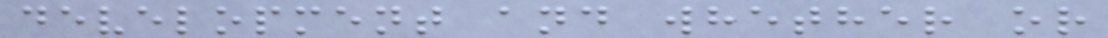development and whether or
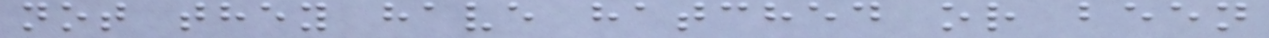not they have hatched or been
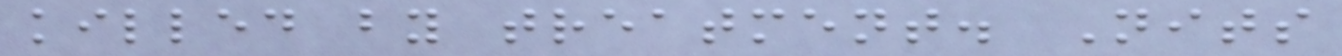killed by treatment. Nits
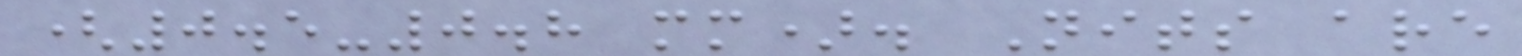(0.5-0.8 mm). Nits are
